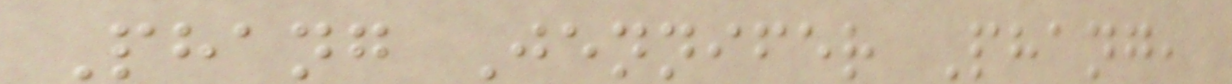Phang Jennifer Phang,
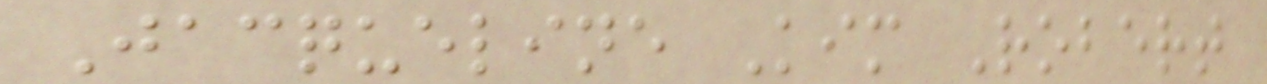Jacqueline Kim Robert
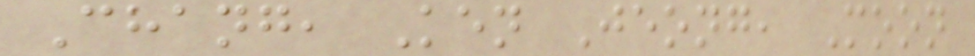Chang, Ken Jeong, Moon
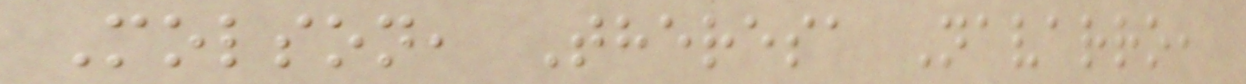Molson, Theresa Navarro,
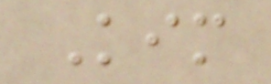Kim
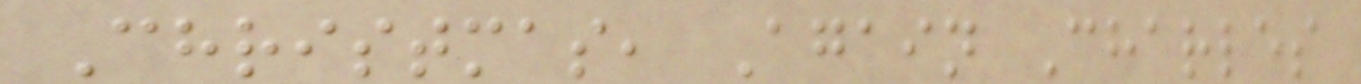Christmas, Again Charles
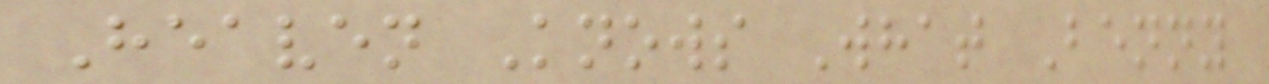Heaven Knows What Benny
